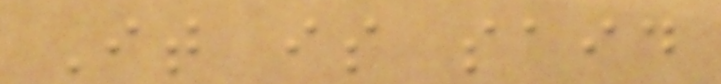It is said
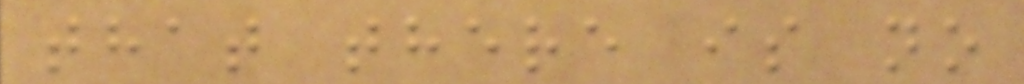that there is no
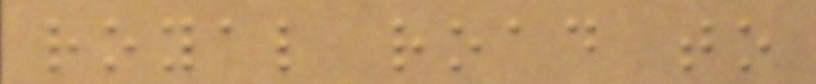royal road to
